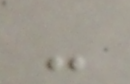-
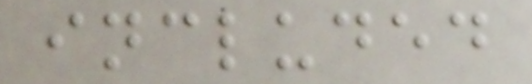included
